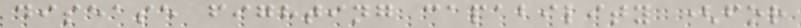disease fighting capability (for
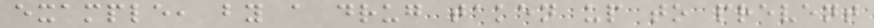example, by a drug taken up to prevent
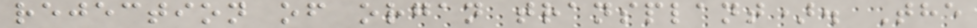rejection of organ transplant). The
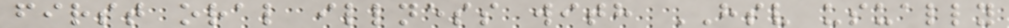first oral illness with HSV usually
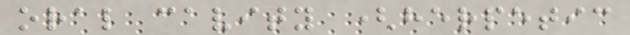oral cavity (herpetic
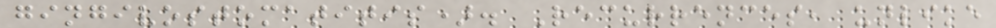gingivostomatitis). Recurrences, unlike
